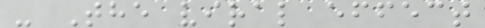- The viral effect
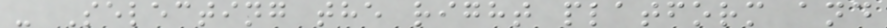- Selecting the right platform and
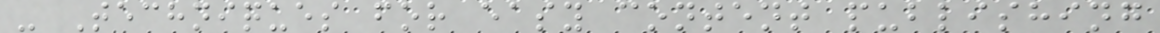- Techniques for easy content publishing
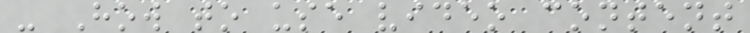- How to use video content
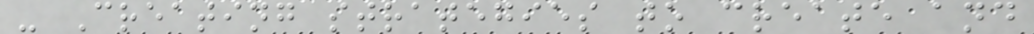- Creating strategies to create and
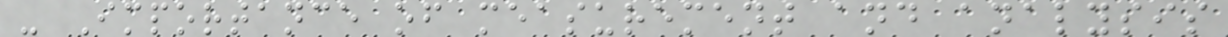- Importance of measurement and analysis
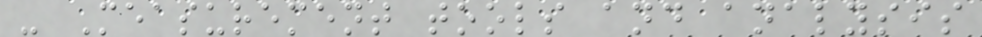- Measurement tools and analysis
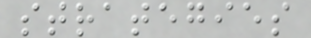strategies
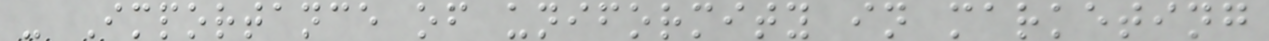- Importance of uniformity in marketing
